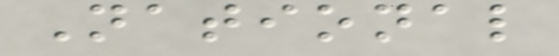National
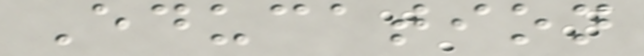Education
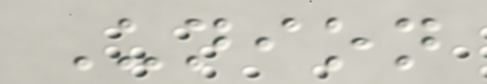Union
